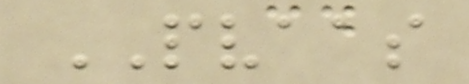PVAAS
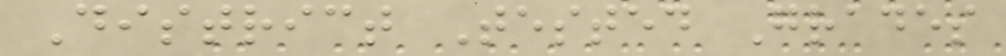District Tested Grades
